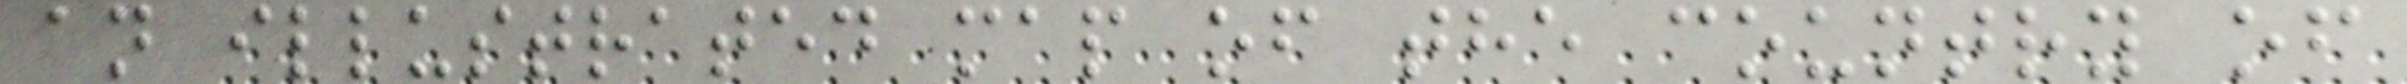an illustrated map of the country of
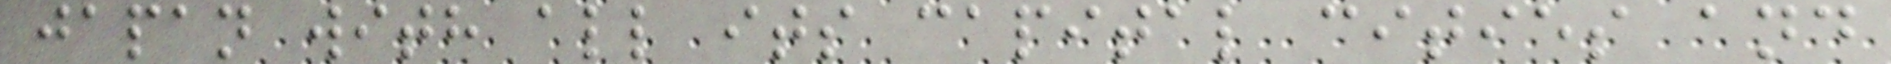japan with all its capital cities and
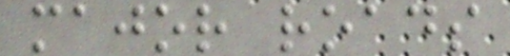major roads
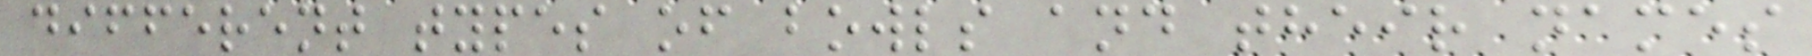different types of bowls and their names
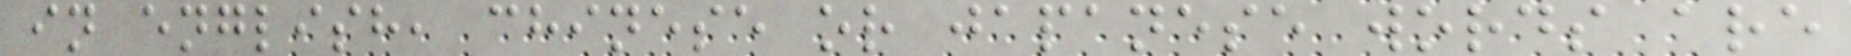in english, chinese or japanese words are
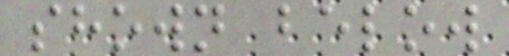shown below
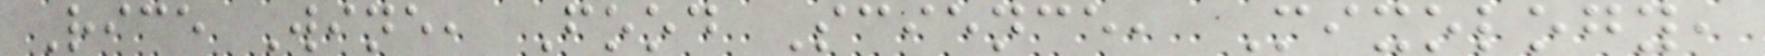Rice Wine, Food Science, Mixology,
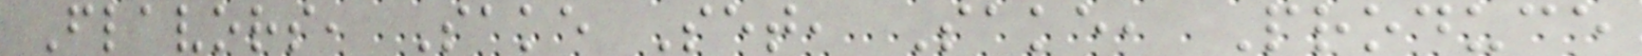Flavors, Sake Set, Sake, Produce
